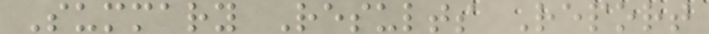Summary Results Report
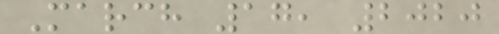March 17, 2020
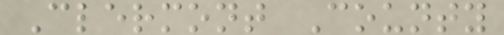Clermont County
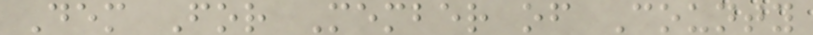Dem For Member of County
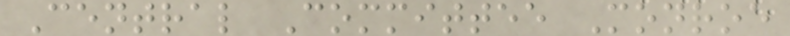Central Committee Monroe
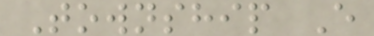Township E
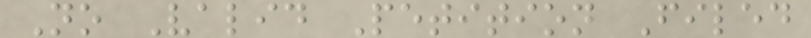No Valid Petition Filed
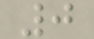0
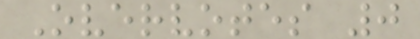Overvotes 0
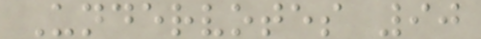Undervotes 90
